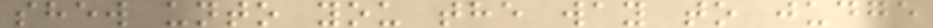shew unto you the way to judge
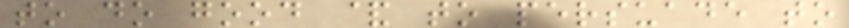to do good & to persuade to
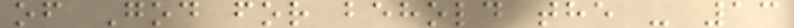of God for behold the - 13
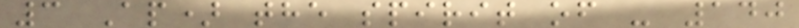3 Ap) the spirit of - 140
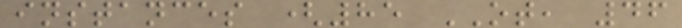instances (85 OT, 46
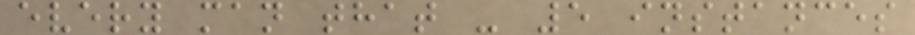every man that - 5 instances
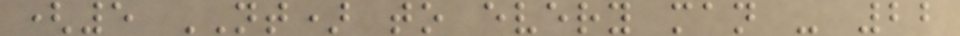(5 NT) to every man - 22
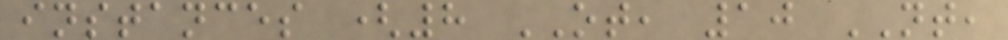instances (8 OT, 10 NT,
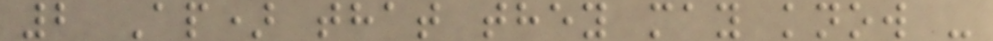2 Ap) that they may know -
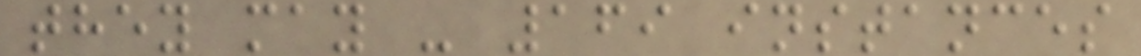they may - 169 instances
